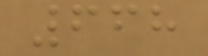668
